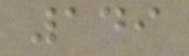149
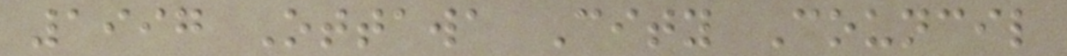1997 Ottawa City Council
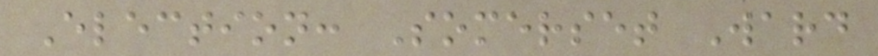Election: Somerset Ward
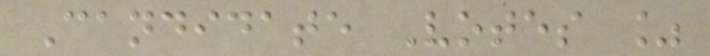Candidate Votes %
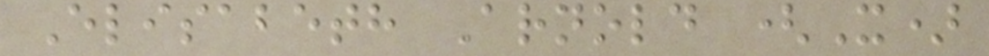Elisabeth Arnold (X)
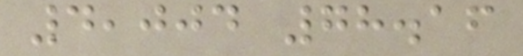4,004 78.16
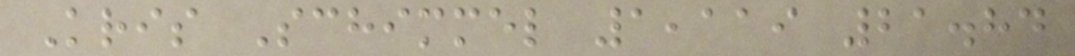Kris Schimmel 1,119 21.84
